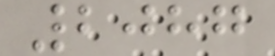2087
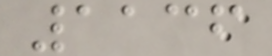1136
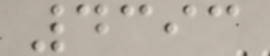4393
